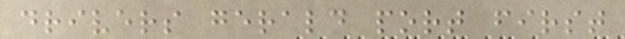drivers gerald port first
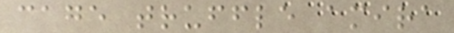cage truffle amira
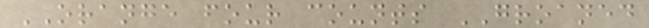ORANGE four counts GROANED
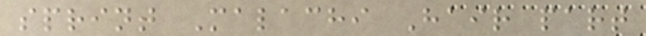sprint Malachi Hair part
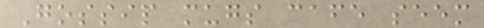Gossip mugs cafe seem
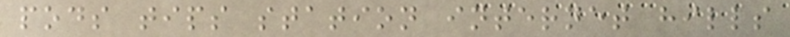pods tips station internet hills
